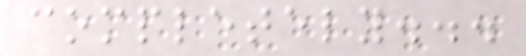completely...
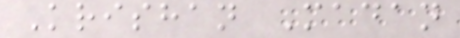Krishan Madan
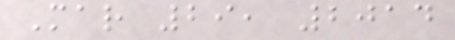Mar 29, 2014
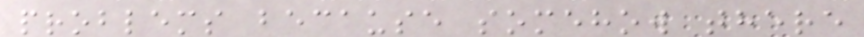problems because somehow there
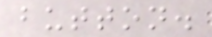button.
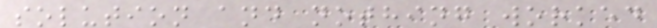solution and nothing worked
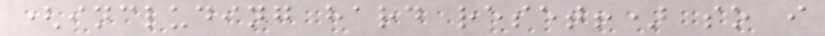(including hard reset!) so i
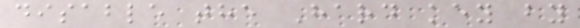disable the Hard key by
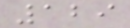129
